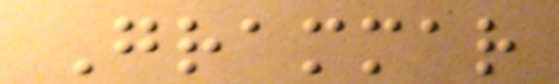Grammar
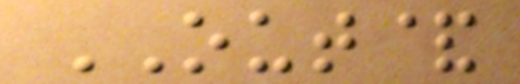OUT&
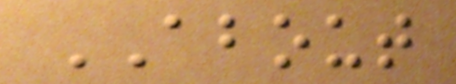ABOUT
